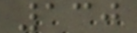130
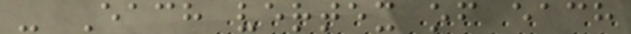- Each vertex of each
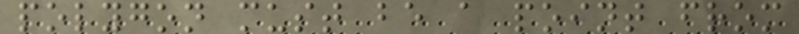polygon must be a point from
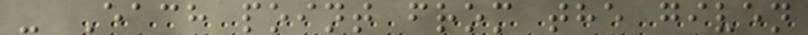- Each point from the given
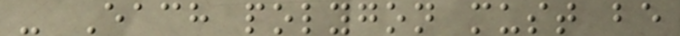- Each polygon must be
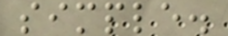simple.
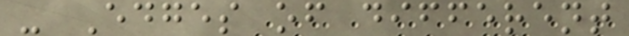- Edges of different
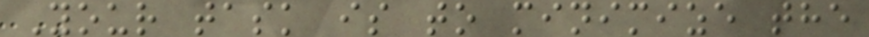Your task is to minimize the
